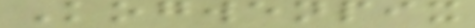Kogwenpix
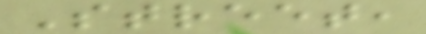Street,
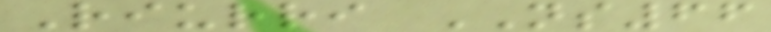Riurri NS66
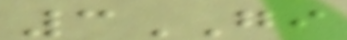3GI
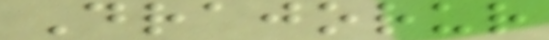Drajorur
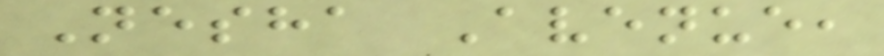Nesha Avenue,
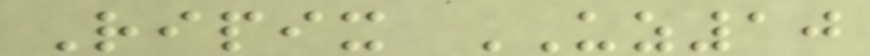Ripix UZ10
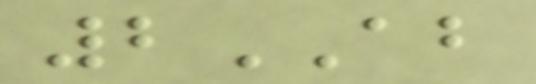2AB
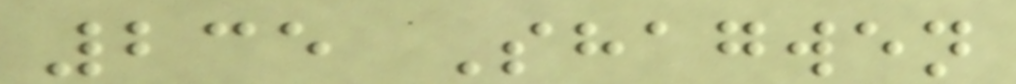235 Shagwen
